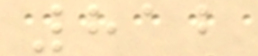812
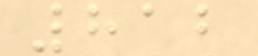812
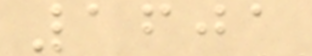1601
